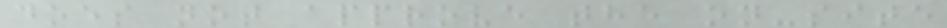does not approve the on-site
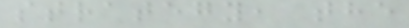strategy, the
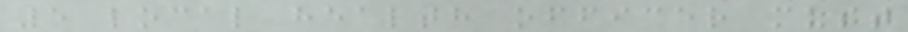5 local health officer must
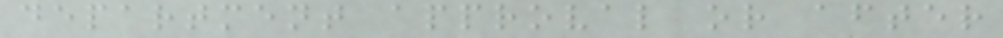department approval or after
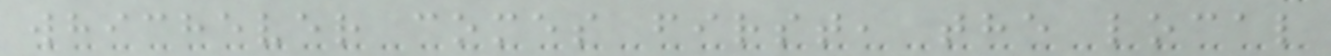whichever comes first, the local
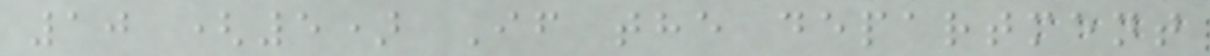10 (5) If the department
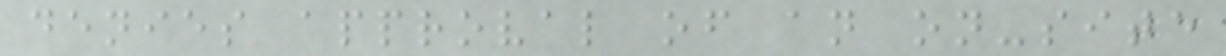denies approval of an on-site
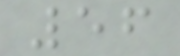56
